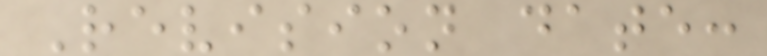Revision date:
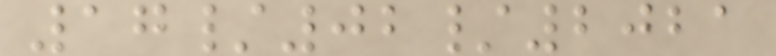17/02/2021
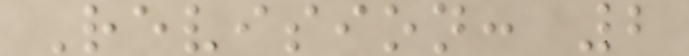Revision: 2
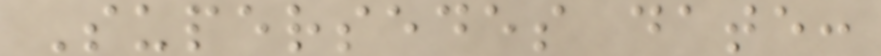Supersedes date:
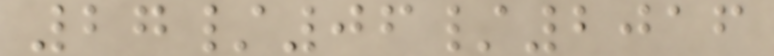27/06/2016
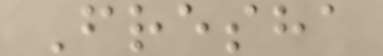Fresha
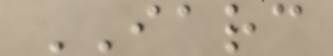IARC
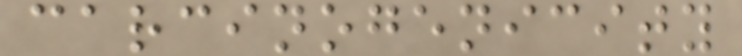carcinogenicity
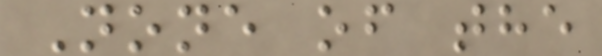None of the
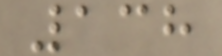138
